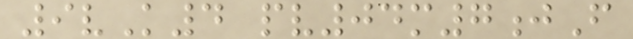9vK4 pv04m7jF
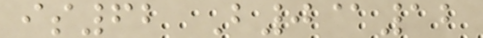is62 B0@12
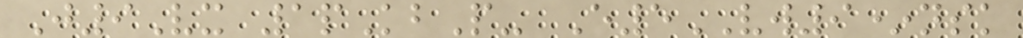J9Vx 1pKbP- E5VW9*nsk
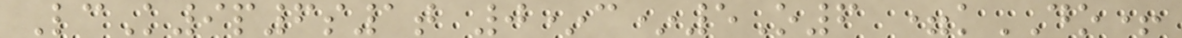LcK9p6s1t 0*c*5O6 =kDO+
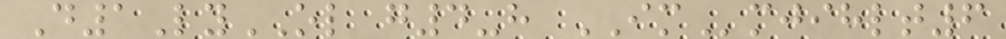D1LyOL g4-h IMmjihlt6
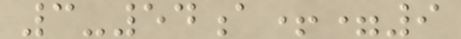3-54a+=9
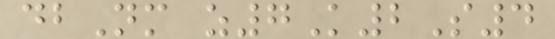dbNm z7K2S4
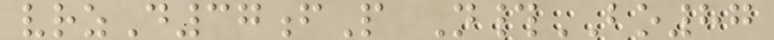vrzD37fP N#BO87
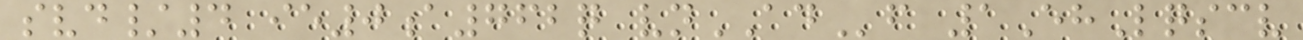svd/4 ie0a762q vnADf 1EhLqscv
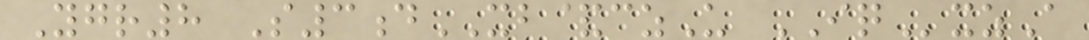Ygr8 S3dXB&czU IQxzA
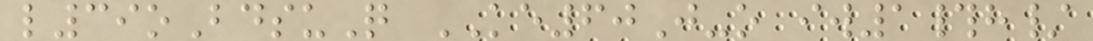l39oBdsuQ KE60J-o iw1#h/
